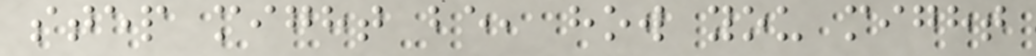step might be, how you might
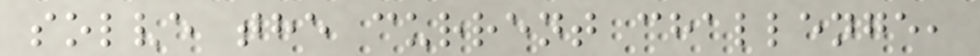solve the current challenge,
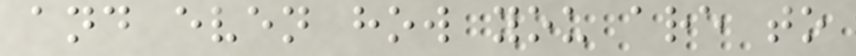and even how you are to
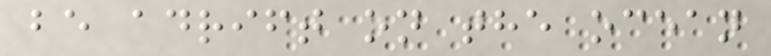be adrift on the ocean
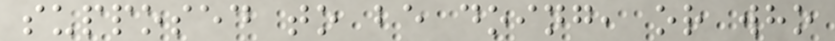supposed to be doing, or who
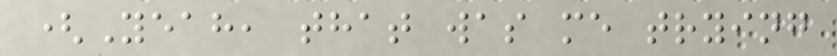(Yeah, that was me trying
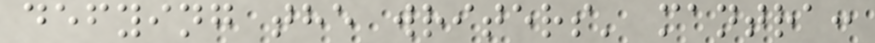defying the writers' mantra:
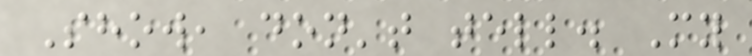Show, don't tell. My
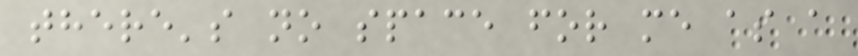there's no space for me as a
